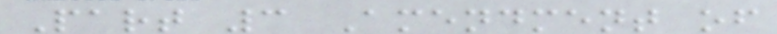Part 3 Amendment of
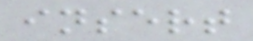insert
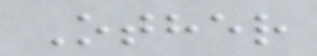Other
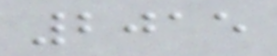2015
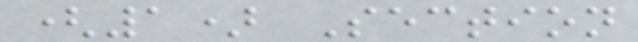(1) Section
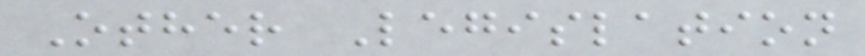Other Legislation
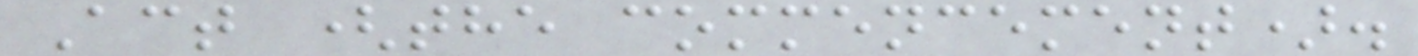Act (the commencement).
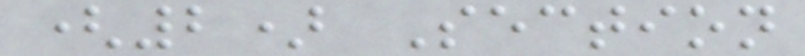(2) Section
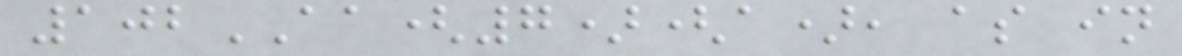102AA(7)(a), as in
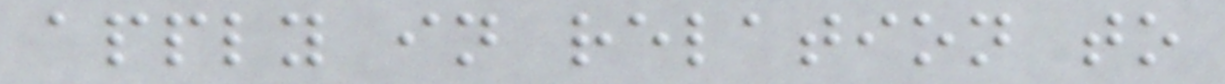apply in relation to
